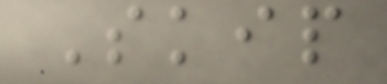Skip
